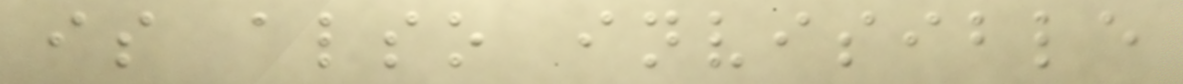is also invisible
